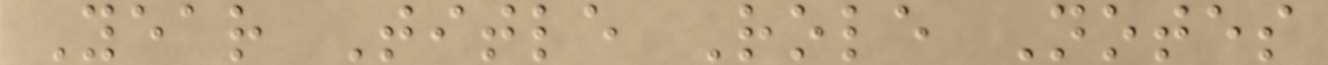Year Title Role Notes
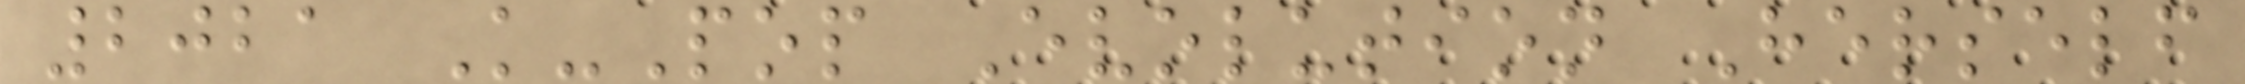2021 K-Pop Evolution Herself
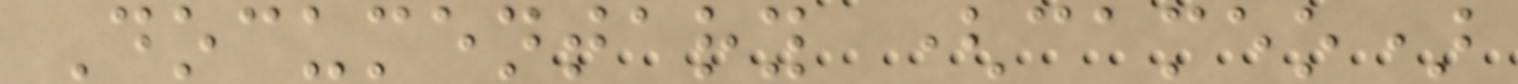Documentary (cameo)
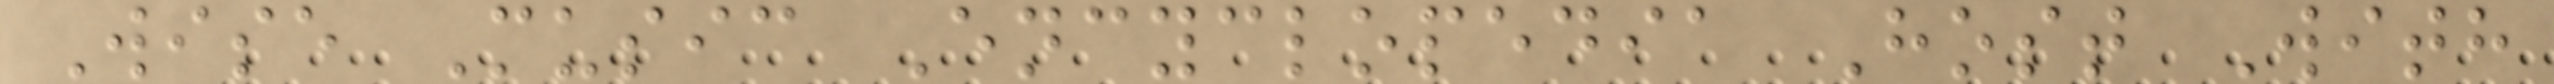Wise Music Encyclopedia Host With
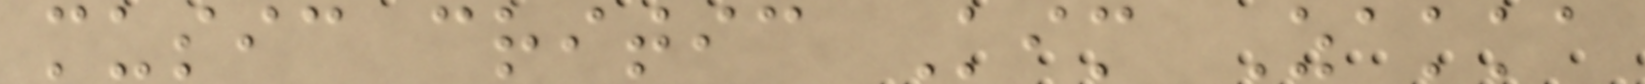music critic Kim Zakka
